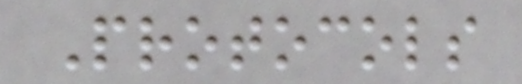Protocols
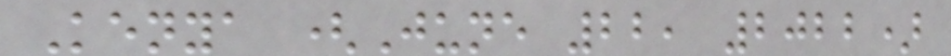Kenya (June 22, 2022)
